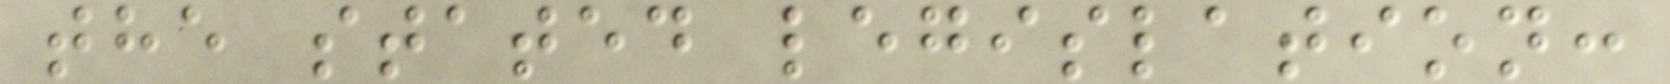the stated legislation:
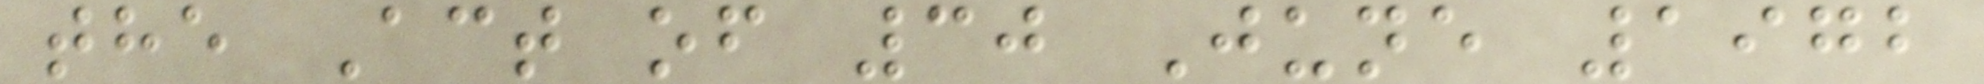the Act of 30 June 1972
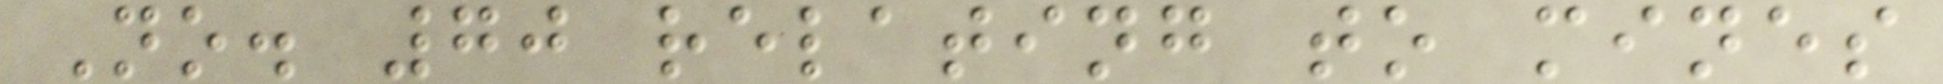No. 70 relating to mines
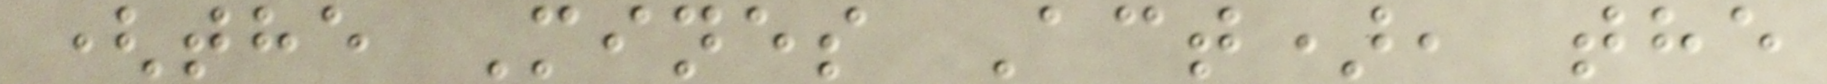(the Mines Act), the
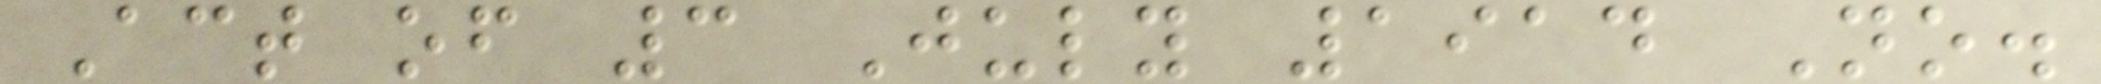Act of 3 July 1914 No.
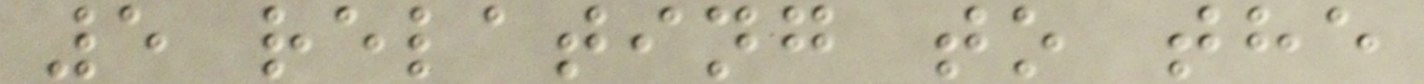5 relating to the
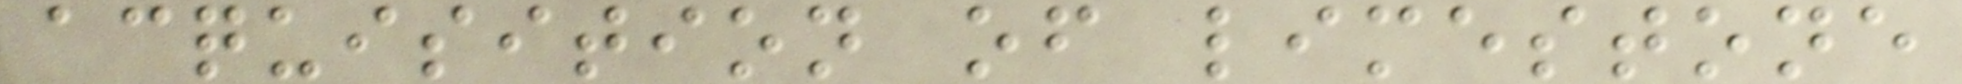acquisition of limestone
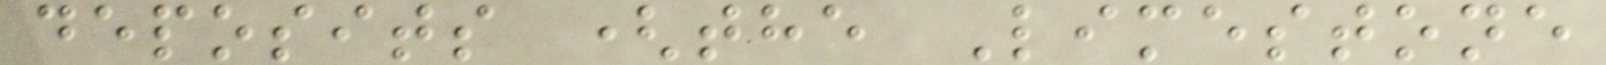deposits (the Limestone
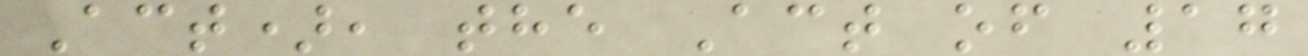Act), the Act of 17
